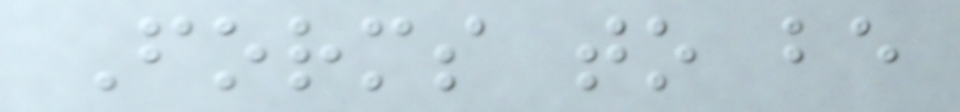Forms to be
